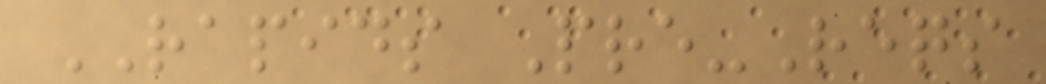RAPIDS Pre-Reqs
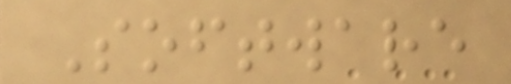Software
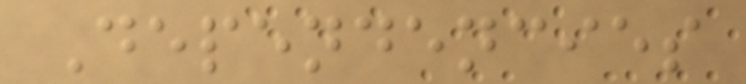Dependencies
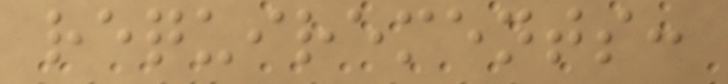requirements:
